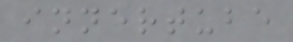innertube
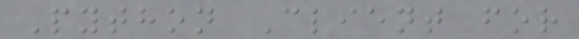Python Client for
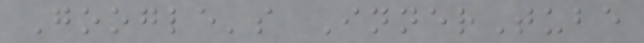Google's InnerTube
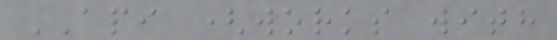API (works with
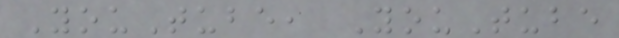YouTube, YouTube
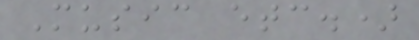Music etc.)
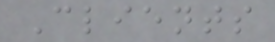Clients
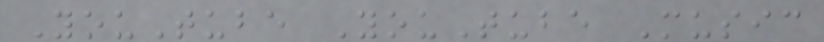YouTube YouTube Music
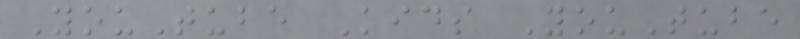YouTube Kids YouTube
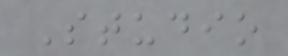Studio
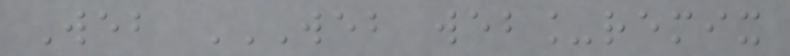Web WEB WEB_REMIX
